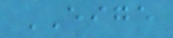EIGE
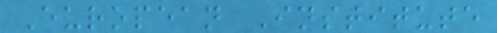European Institute
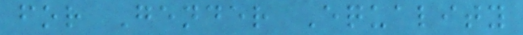for Gender Equality
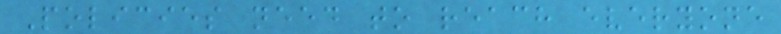Policies need to reach everyone
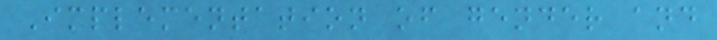Implementation of gender and
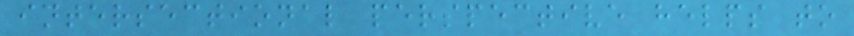intersectional perspective helps to
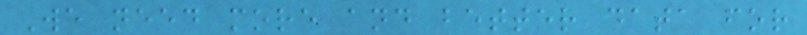We need more and better data for
